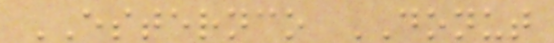ESTERNCO DONUT
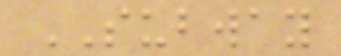SUBWAY
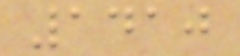1410
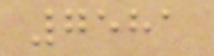7581
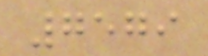7579
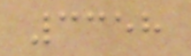3358
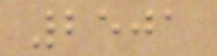2501
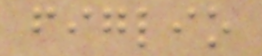figlio
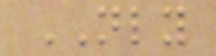NLY
